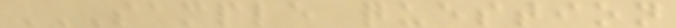SAMPLE QUESTION
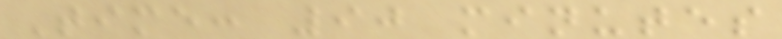Time: 90 minutes
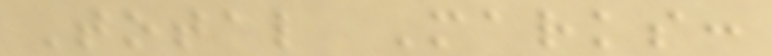Total Marks:
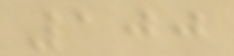100
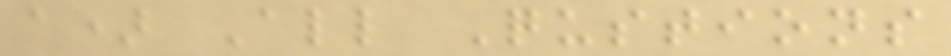a) All Qustions
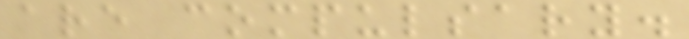are compulsary.
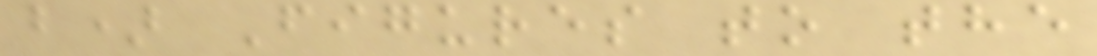b) Figures to the
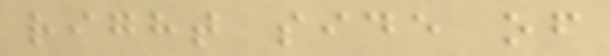right side of
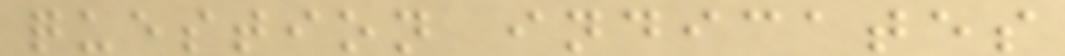question indicates
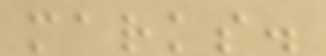marks.
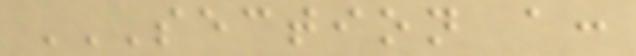SECTION A:
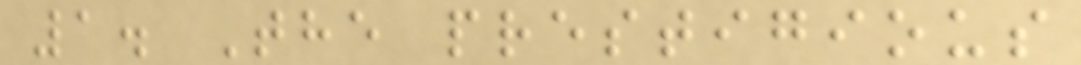1. The prestigious
